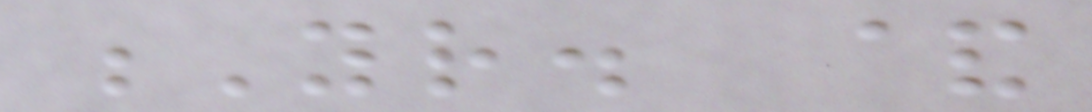Yr. &
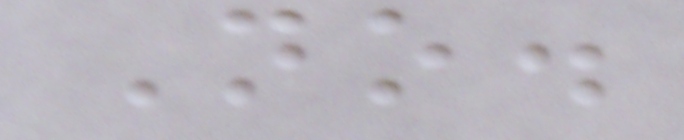No.
